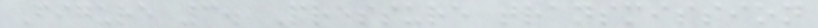Figure 3. Pressure transmission
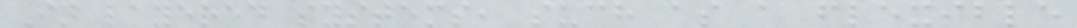In layered systems, such as a flexible
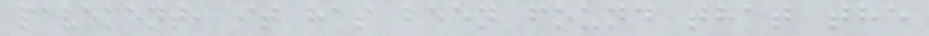pavement, it has been found that the
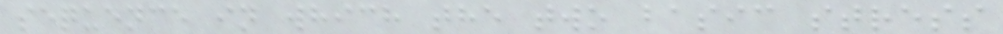sequence in which the two basic stress
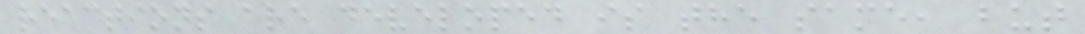reactions are developed is the same, but
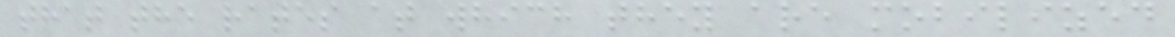that the rates at which they are mobilized
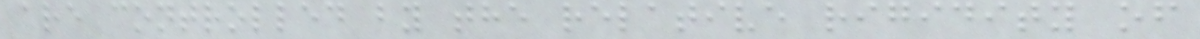are controlled by the relative rigidity of
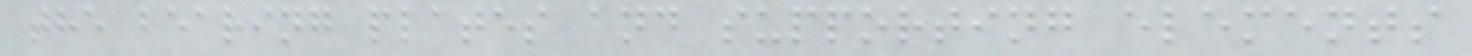the bearing plates and supporting elements
